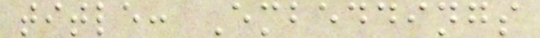title: Embeddings
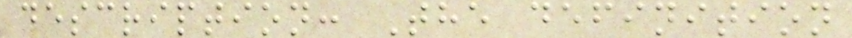description: The definition
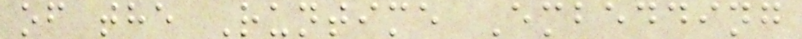of the Runtime Embedding
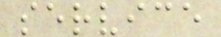service
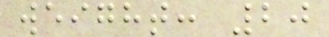weight: 20
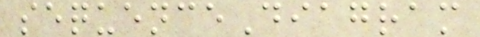sequenceDiagram
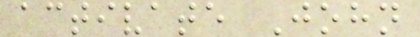activate John
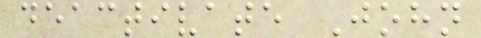deactivate John
